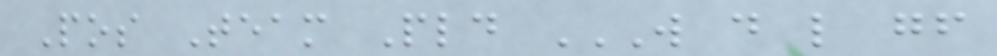Pos Team Pld W D L GF
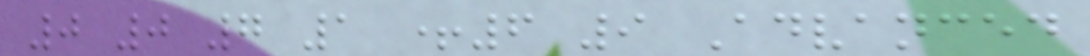0 0 7 1 +6 9 Advanced
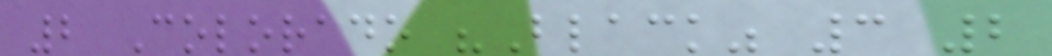2 Colorado "Black" 3 2
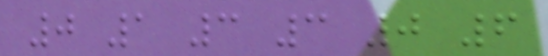0 1 3 3 0 6
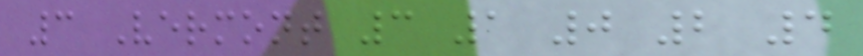3 Vermont 3 1 0 2 4
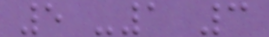5 -1 3
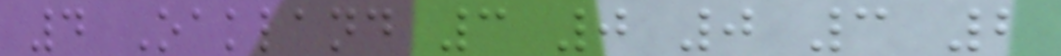4 Oakland 3 0 0 3 2
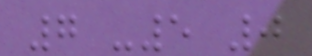7 -5 0
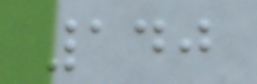140
